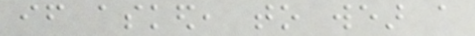if asked, to wear a
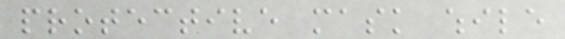protective mask while
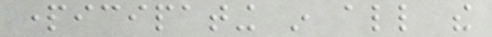participating in all the
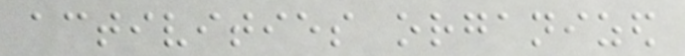activities organized
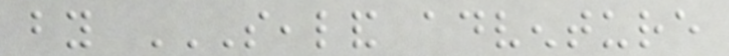by SEALAND ADVENTURE
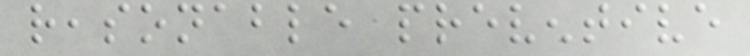reasonable preventive
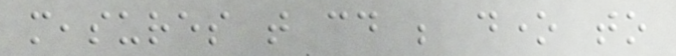measures that could be done to
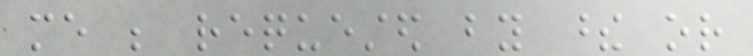me be requested by these or
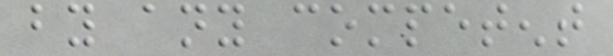by any competent
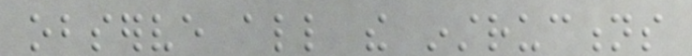observe all the instructions
